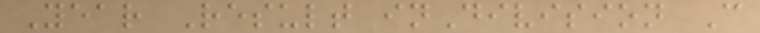Year Result inDivision C
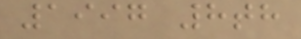1997 8th
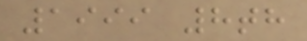1999 8th
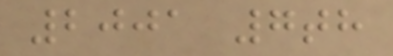2001 7th
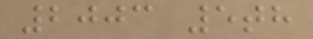2003 5th
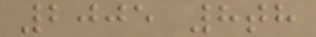2005 8th
